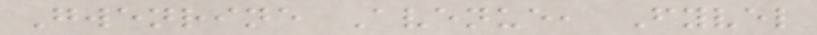Gwenrine Avenue, Fyvel
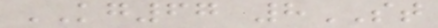KG67 8ST
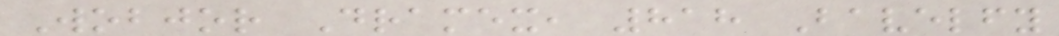Wobjor Dramex, 818 Bavelfy
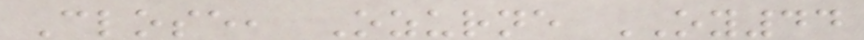Close, Ozurne OY44
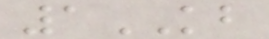1KB
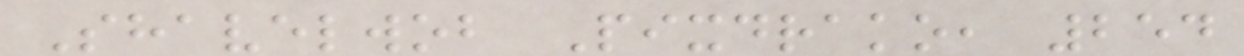Shavelwob Pixdrako, 254
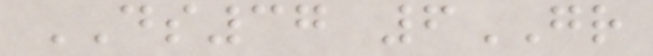DS37 6GR
